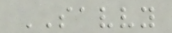SAVVY
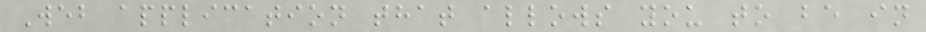Web application that allows you to be in
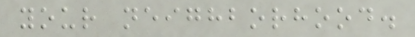your neighborhood.
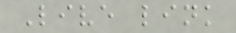Live link
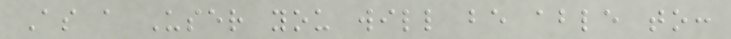As a User you will be able to:
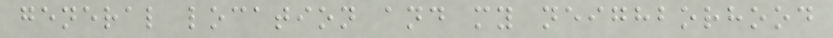general location and my neighborhood
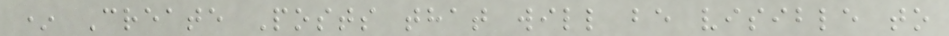* Create Posts that will be visible to
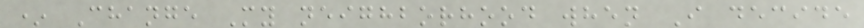* Change My neighborhood when I decide
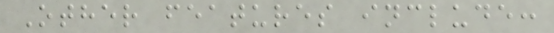Other features include:
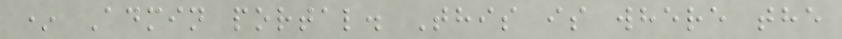* Admin portal. This is where the
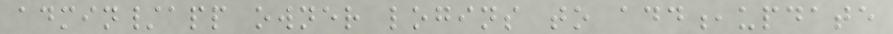admin/app owner logins to add,update
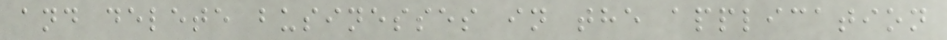and delete businesses in the application
